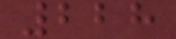228
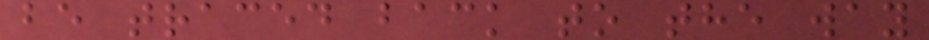be traced back to the way
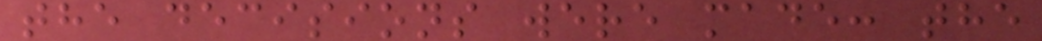the decisions were made: the
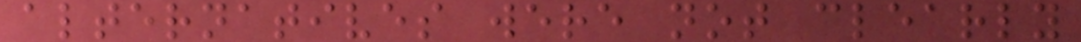alternatives were not clearly
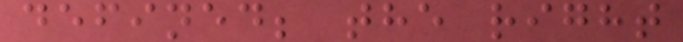defined; the right
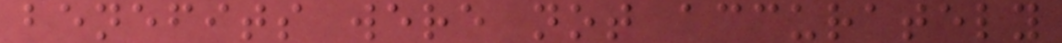benefits were not accurately
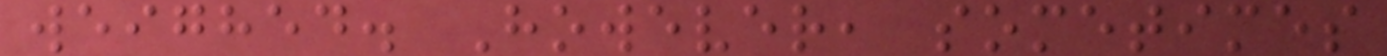weighed. However, sometimes
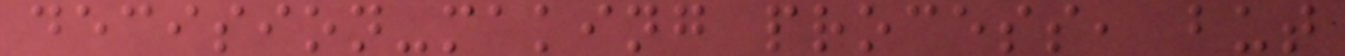decision-making process, but
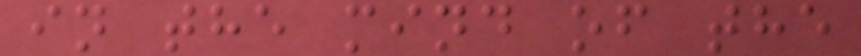in the mind of the
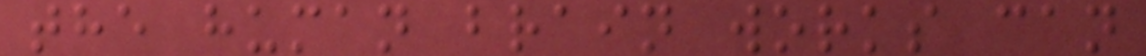the human brain works can
